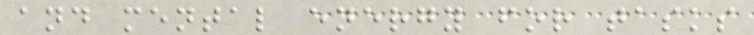and mental energy for tasks
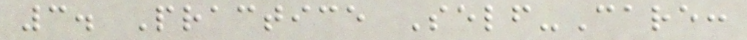3. Practice Self-Care:
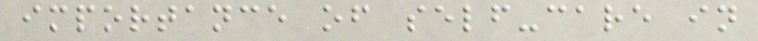importance of self-care in
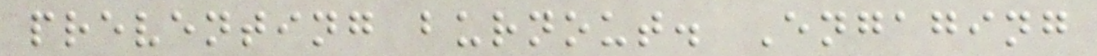preventing burnout. Engaging
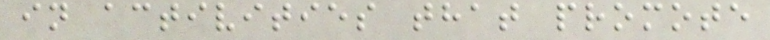in activities that promote
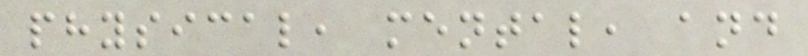physical, mental, and
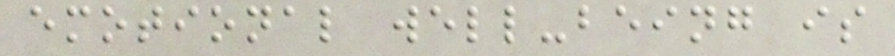emotional well-being is
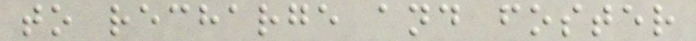to recharge and foster
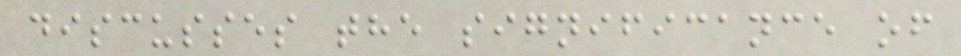discusses the significance of
